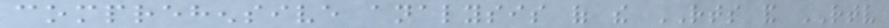comprehensive analysis of the RTS and RTV
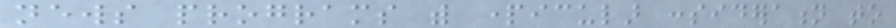news programs with particular consideration to
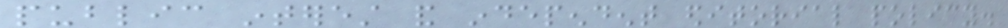public interest and independent editorial policy.
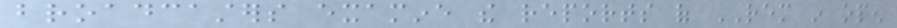broadcasters examine the reports of REM in open
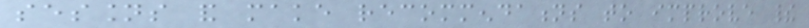sessions and make recommendations to improve their
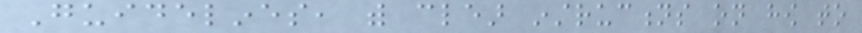Guidelines, with clear instructions on how to
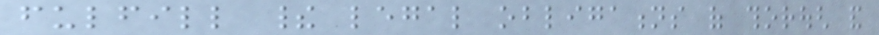fulfill their legal obligations of thorough and
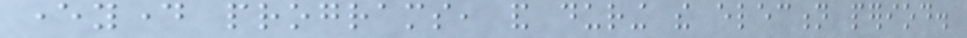everyday programs, and during the election period.
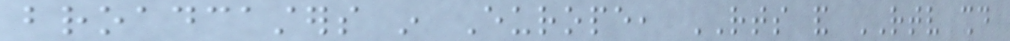broadcasters in Europe, RTS and RTV should
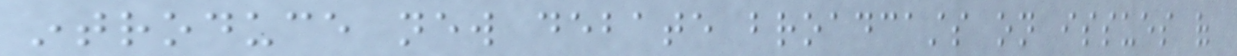introduce new debate broadcasts on issues of
